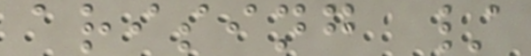arising /
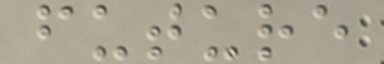future
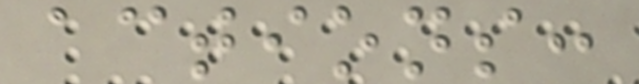actions:
